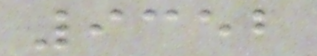9352
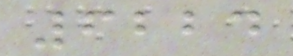6224
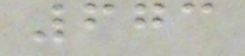673
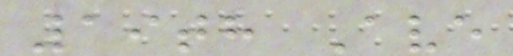19th Ave
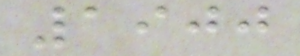1900
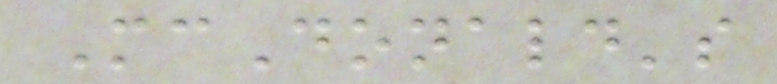McDonald's
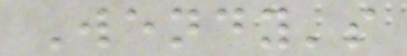Wendy's
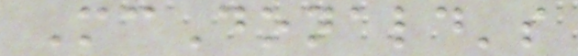McDonald's
